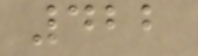422
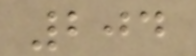204
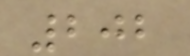202
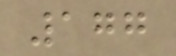177
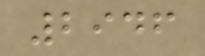2946
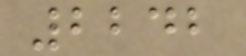2242
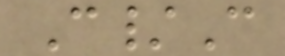C/C
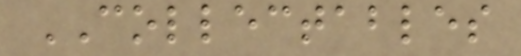COLLECTABLES
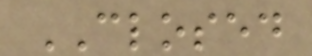CLOSED
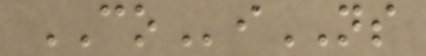COiNS
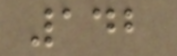142
